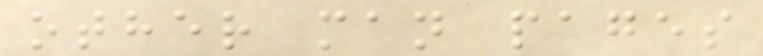other man pages
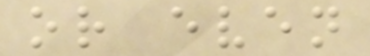or even
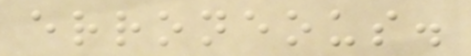erroneous.
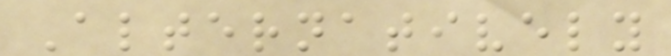Alternatively
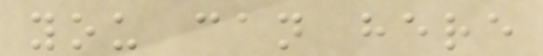you can here
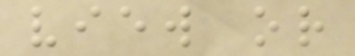view or
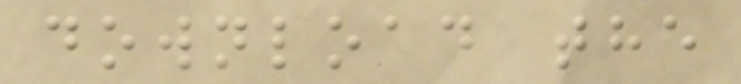download the
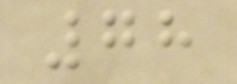78
